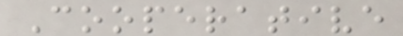Cooperative
